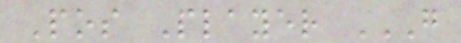Pos Player G
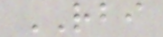RBI
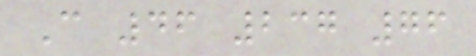C 46 237 76
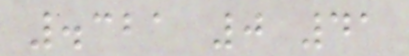.321 0 41
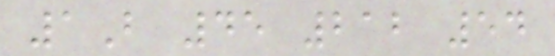1B 45 212 54
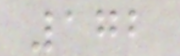172
